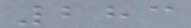283
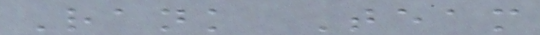Rank Team
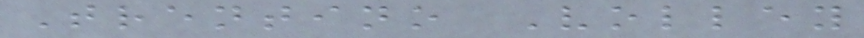Trentino Volley
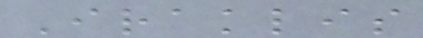Iraklis
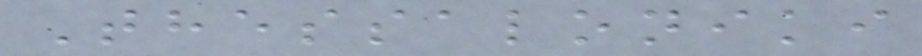Thessaloniki
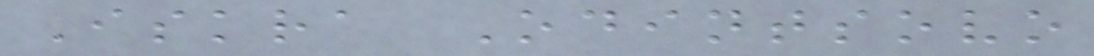Iskra Odintsovo
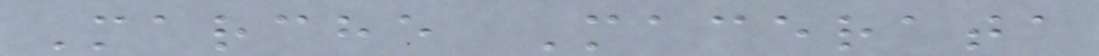Marche Macerata
